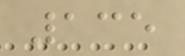135
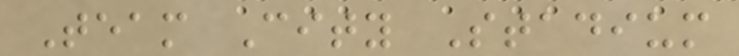Team City Stadium
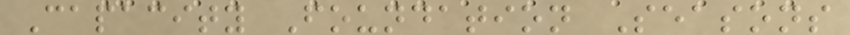Capacity Foundation Seasons
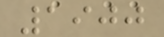1900
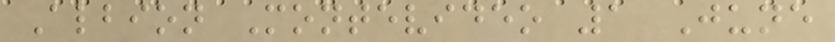Albion Montevideo 1 June
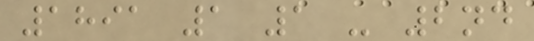1891 1 1 - 2nd
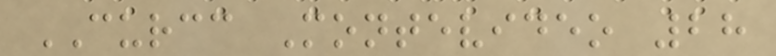CURCC Montevideo 28
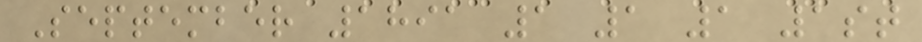September 1891 1 1 1 1st
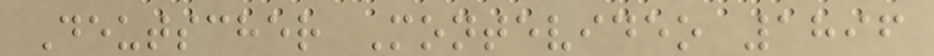Deutscher Montevideo 1896
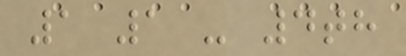1 1 - 4th
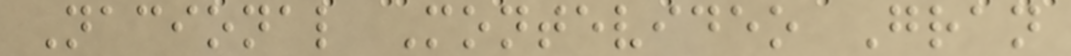Nacional Montevideo Gran
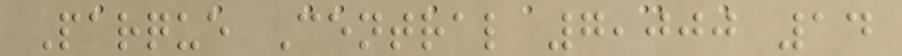Parque Central 7,000 14
